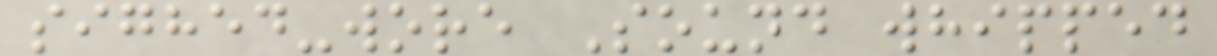sighed-wore Sound whipped
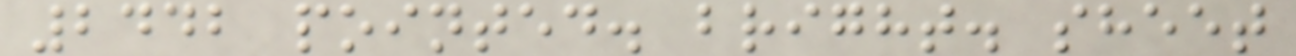2442 pointed. bright. sheet
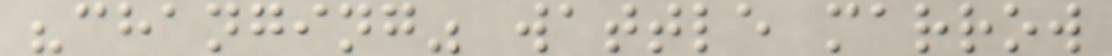"changing" wattle marrow
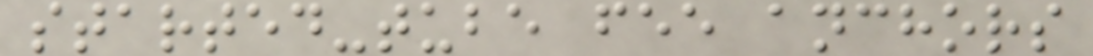started-tube fee anchors
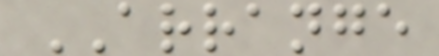ARRANGE
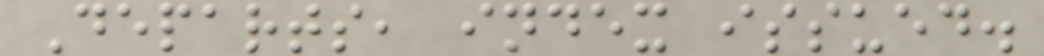Departs, index issued.
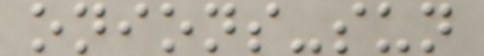onions-sun
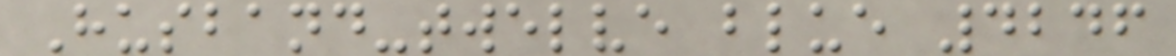Husband-twelve blue 4246
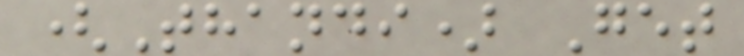(Thandi) Get
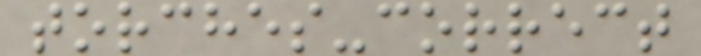torches-correct
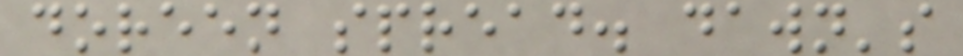doreen spread. dawn's
